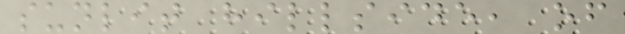sunlit hillside, of
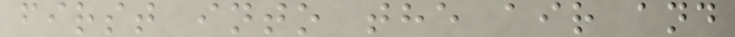first into the air and
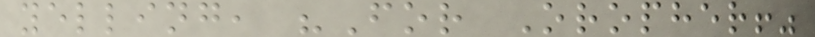yelling, "For Oropher!"
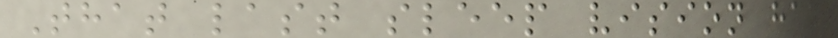That last sleep vision had
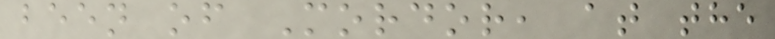been of Mordor, at the
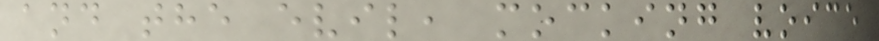and the evil, mocking voice
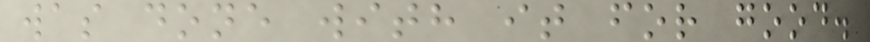was done with it for good.
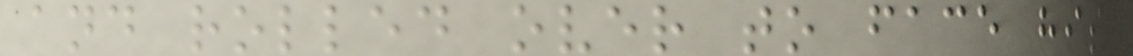and rolled over to face his
